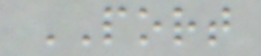PORT
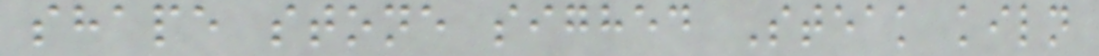shape stone sighed Steak kiln
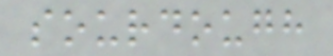sourdough
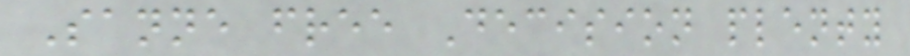Sanne free Decision plenty
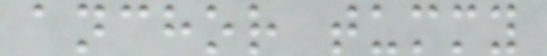anchor tummy
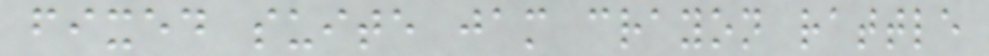fixed suite jam crayon rattle
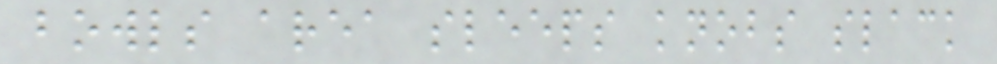bowls area sleeps knobs slack
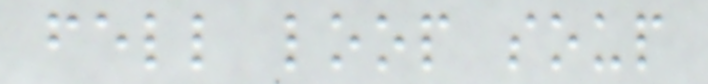fell loop soup
